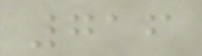716
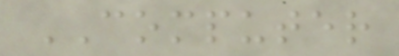COMPUTER
